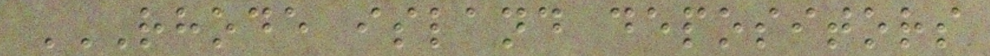RHODE ISLAND DEPOSITORS
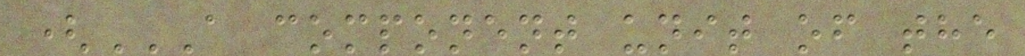(A COMPONENT UNIT OF THE
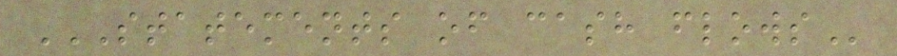STATEMENTS OF CASH FLOWS
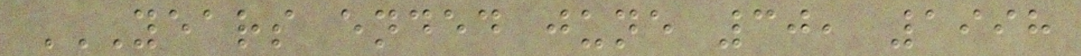YEARS ENDED JUNE 30, 1998
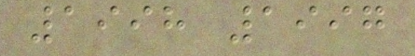1998 1997
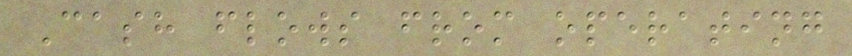Cash flows from operating
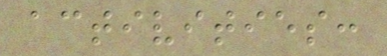activities:
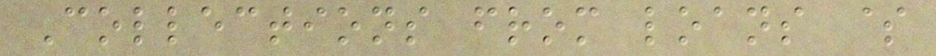Collections from loans $
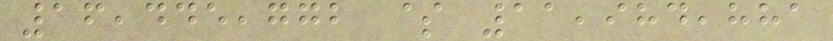16,445,772 $ 11,984,881
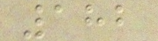182
